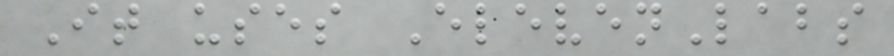It uses ElevenLabs
